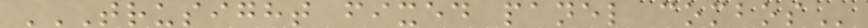TRUSIGHT FIXED PANEL COMBOS
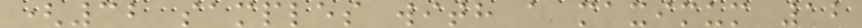(32 samples with a maximum 12
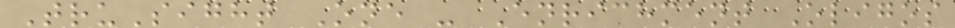TruSight One - Enrichment Oligos
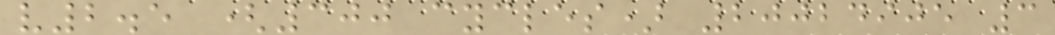v2.5 (300 cycles) 20024905 3
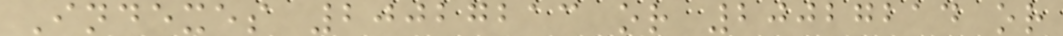Indexes 20027213 or 20027214 or
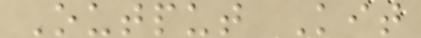Output Kit
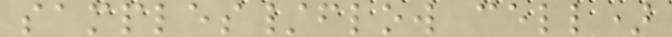samples/flow cell)
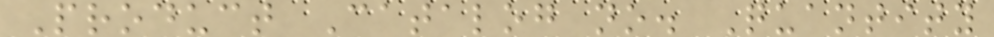Product Catalog no. Quantity
